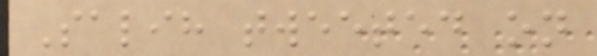Salih tweeted on
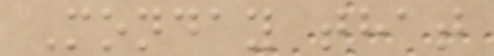Monday that
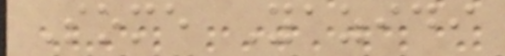Some Yazidi
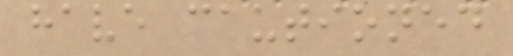have cautioned
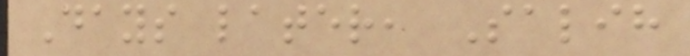Days later, Salih
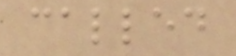called
